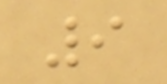9
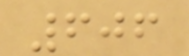606
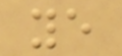ye
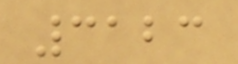3123
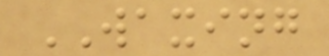WAXING
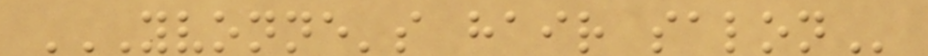YVONNE'S HAIR SALON
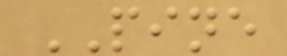PINE
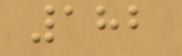182
